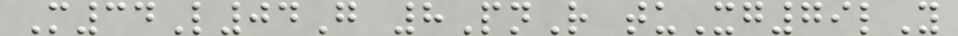M34L04G 8PnR tuXg79lY
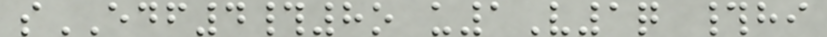sEDF4#8o u1V1q #hi
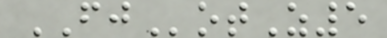FJotZ5
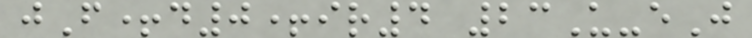jF+d0+ir4 23U-eJ
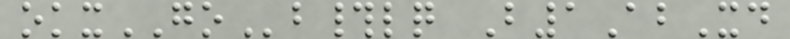okxGOb#lq B1AbXd
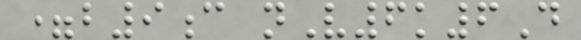=b9c nV6k6D
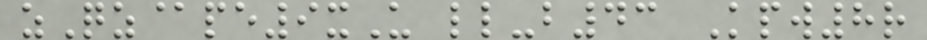zQz@pe9xU ll-b43 Kpw8r
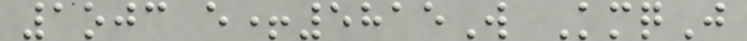1ojc e+5815W KmqJ
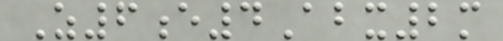Z6e4Abx2m
